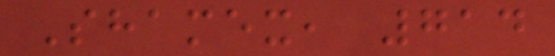Shamex, 714
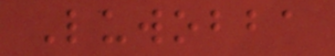Luwobba
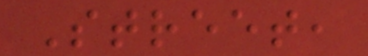Street,
